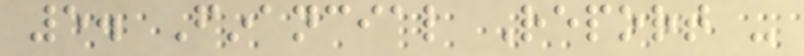5. Financial Report -
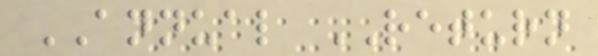ANNUAL RETURN
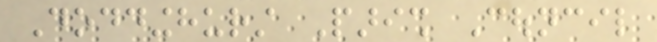Doddinghurst Parish Council
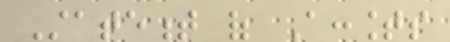Statement of Accounts
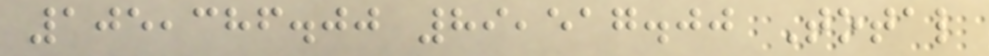105,386.00 89,517.00 Total
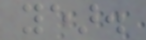year.
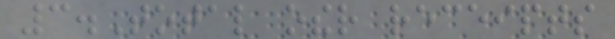3.Total other receipts
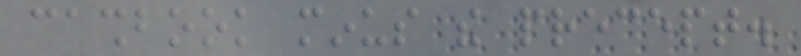cashbook minus the precept.
